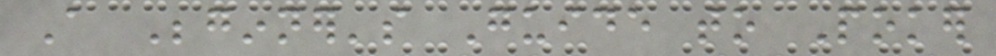A Beginner's Guide to Poker
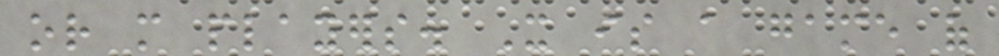or more players. It is a game of
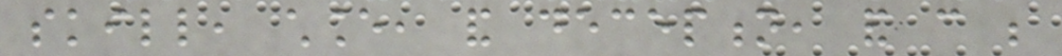skill, chance, and deception, and can be
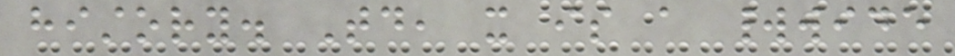history. Today, it is a worldwide
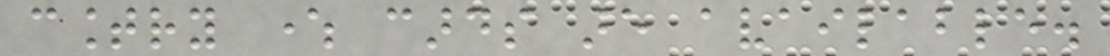country where cards are available.
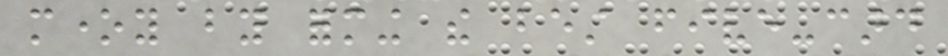money by forming the best five-card
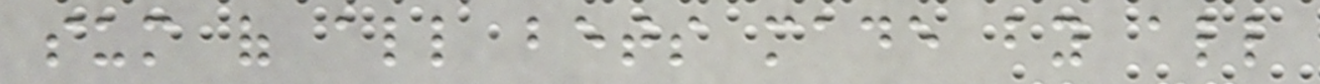sum of all bets made by all
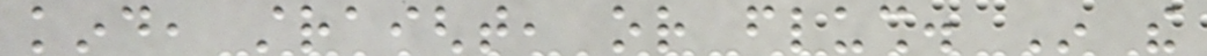kind, straight, or flush. In the
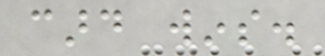card wins.
